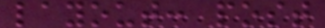layout: post
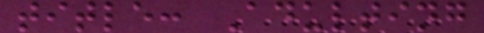title: Adulting
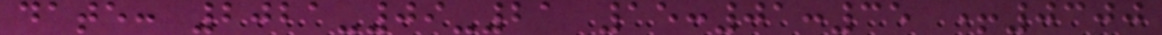date: 2021-09-21 15:01:35 +0300
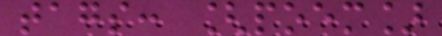tags: [poem]
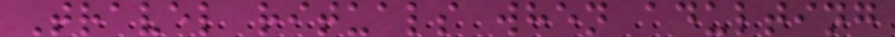Travel rituals when adulting
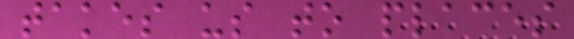takes us to places
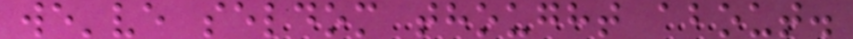we've seldom thought about.
